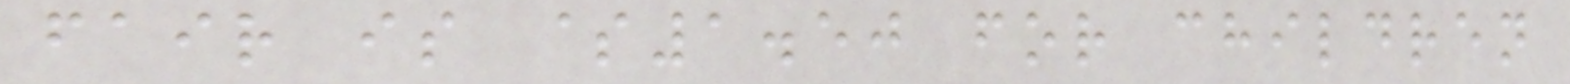fair is $1.50 for children
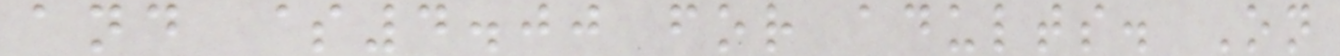and $4.00 for adults. On
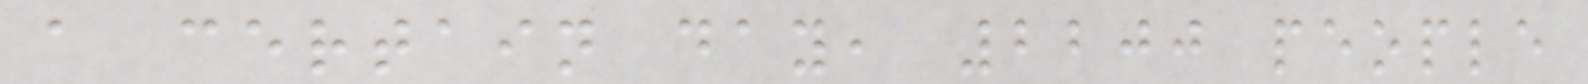a certain day, 2200 people
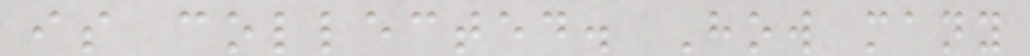is collected. How many
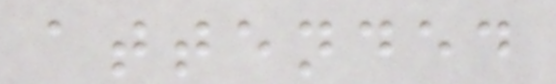attended
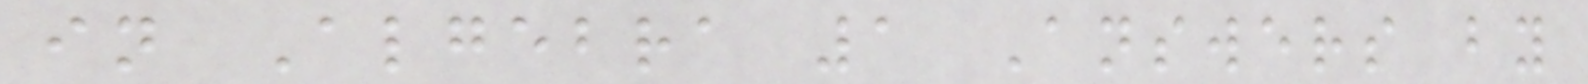in Algebra 1 Answers by
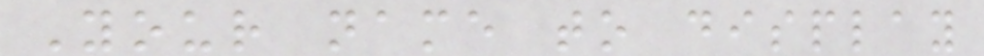Your name to display
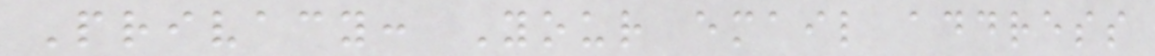Privacy: Your email address
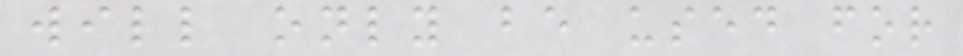will only be used for
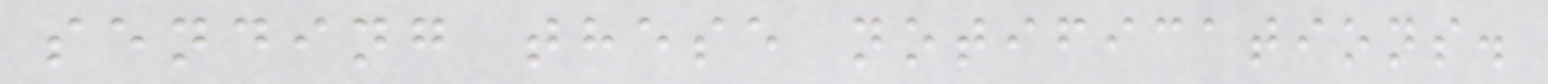sending these notifications.
